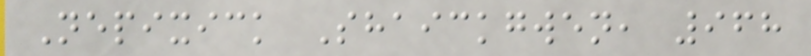Nepixick Shaickgwen, 968
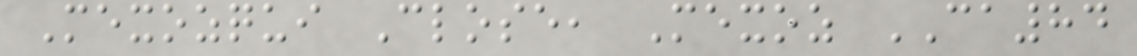Mexozqui Close, Mexoz CA84
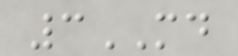3MD
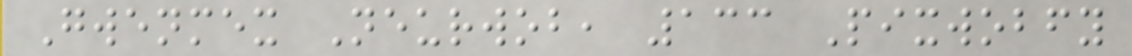Gwenmex Neurwob, 133 Pixwobfy
